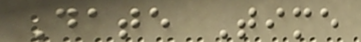Date Time
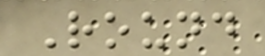Round
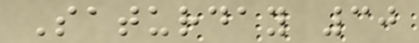Saturday 30
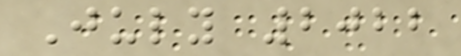July 2022
